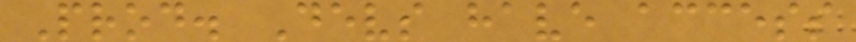Prod. Devs have access
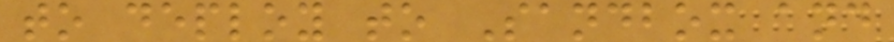to deploy to Sandbox and
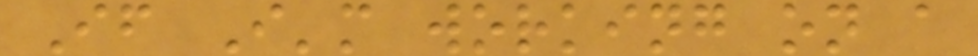If I'm working on a
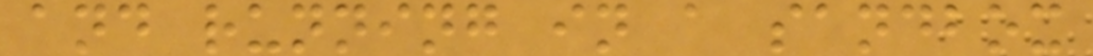and running in a sandbox
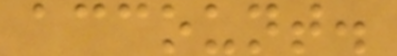account.
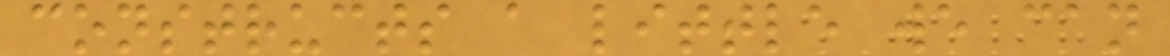constructs a little we can
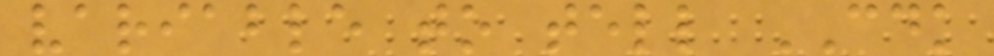variable to tell CDK
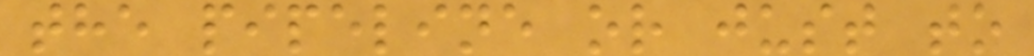the pipeline or just to
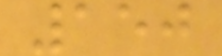150
